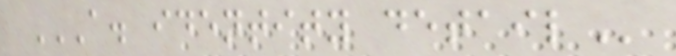A. IDENTITY DETAIL
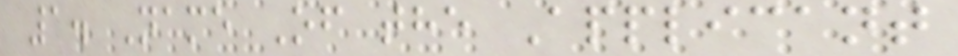1. Name Of the Applicant
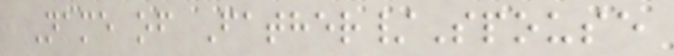Name of Father/Spouse
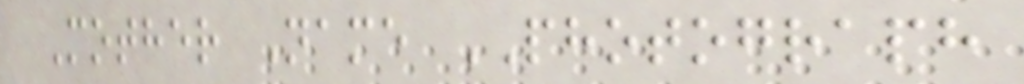Mother Name PHOTOGRAPH
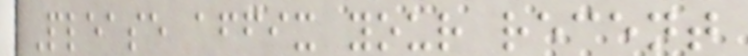Please affix your recent
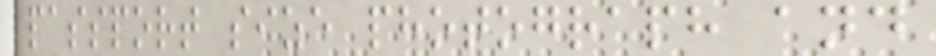passport size photograph and
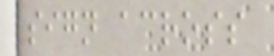sign across
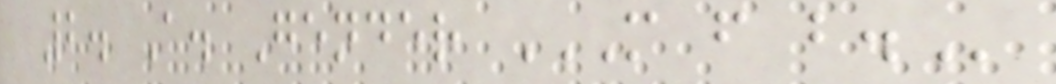2. A. Gender M F B.
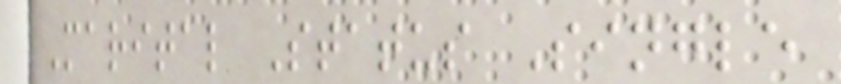Marital Status Single
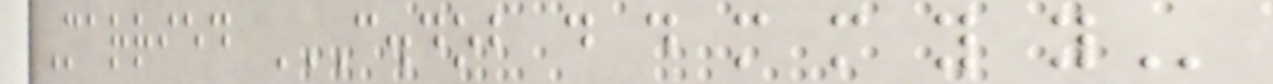Married C.DOB D D M M Y Y
